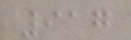917
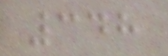348
